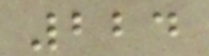224
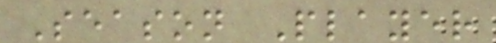Season Player
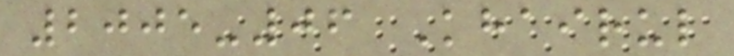2005-06 Khairul
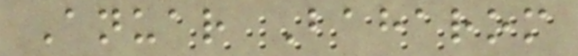Anuar Baharom
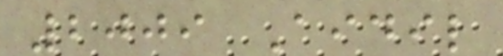2009 Aidil
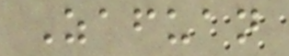Zafuan
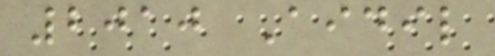2010 Aidil
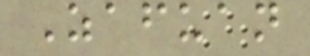Zafuan
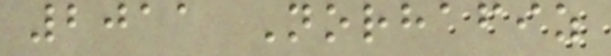2011 Norhafiz
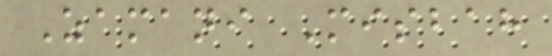Zamani Misbah
